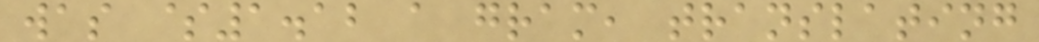was $1.12 a gram, translating
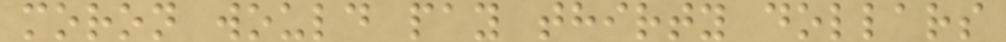moron would pay thirty dollars
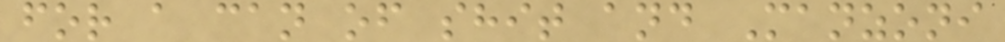for a can of shit and Manzoni
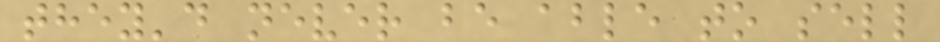they'd never be able to sell
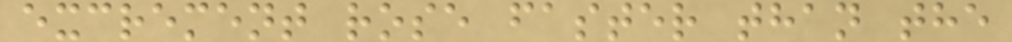excrement rose faster than the
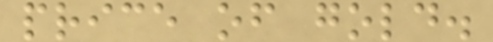price of gold.
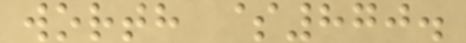worth $870.
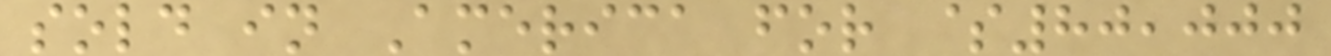sold in America for $80,000
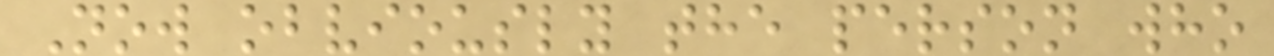Now obviously the person who
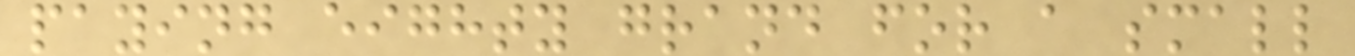paying eighty grand for a small
